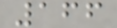166
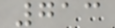713
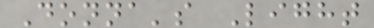Donna's Light
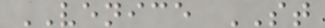VENICE ST
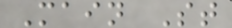Main St
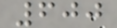600
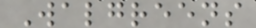Walgreens
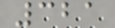321
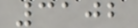3102
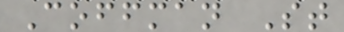Coffman St
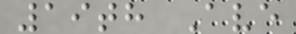19th Ave
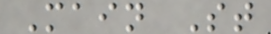Main St
